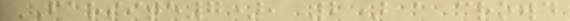FARSITE7), 2) a crowd
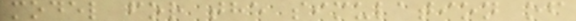model for the simulation of
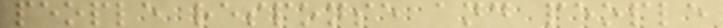people response and people
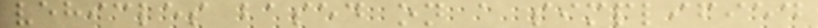vehicles based on a simplified
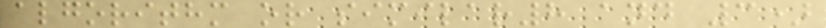algorithm or similar8 and 3)
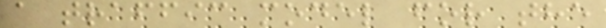a traffic model for the
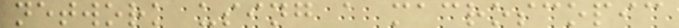network using a macroscopic
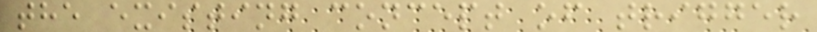the existing concept of trigger
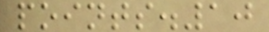points.10
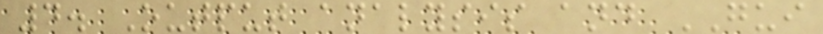4. Output analysis and GUI
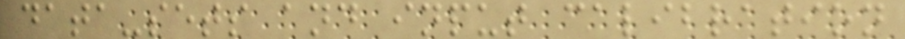data-sets and input calibration
